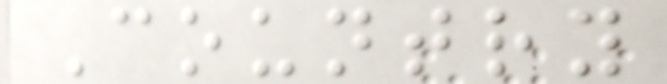Country
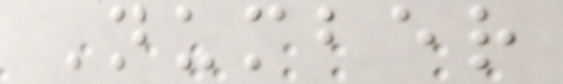Number
